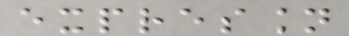expression
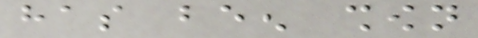has been shown
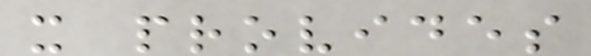it provides
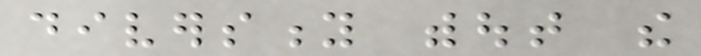diversity without the
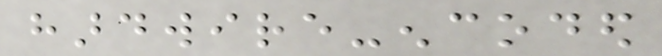hardwire-encoded
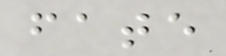fate
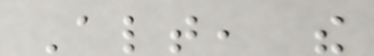Altogether, the
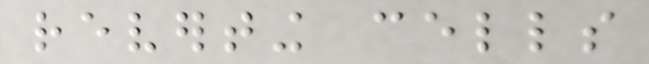reverting cells
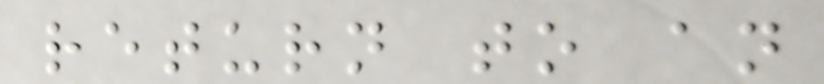return to an
